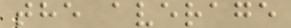the average
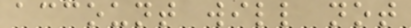account will not
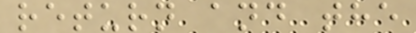return and the
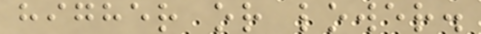higher or lower.
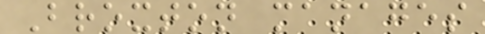Broxton manages
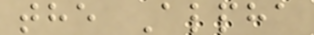the Alpha
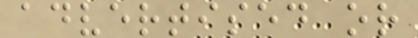advertised or
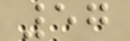57
